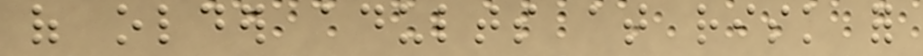of older adults at risk for
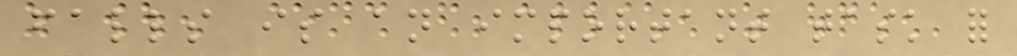falls is an important task for
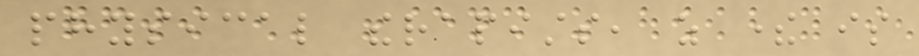physical therapists, as there is
